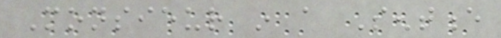Monsieur in a Sentence
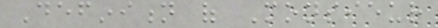Definition of Monsieur
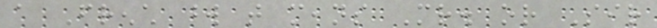a French word that means Mr. or Sir
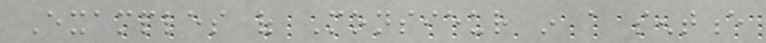Examples of Monsieur in a sentence
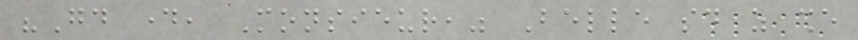"Good day, Monsieur," Belle said as she
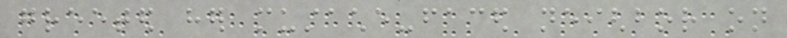greeted her mustache-faced neighbor on
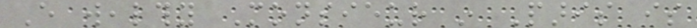Every wealthy Monsieur in Paris is
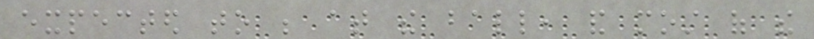expected to be at the ball, and most of the
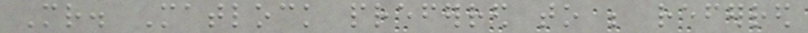Mr. Matlock preferred to be referred
